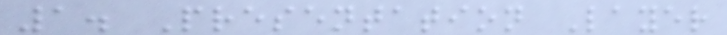1. Presentation Layer
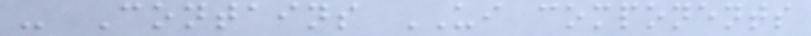- Contains UI components
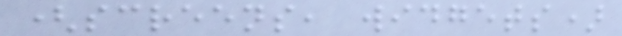(screens, widgets)
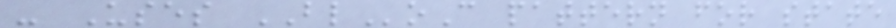- Uses BLoC pattern for state
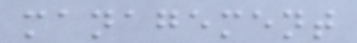management
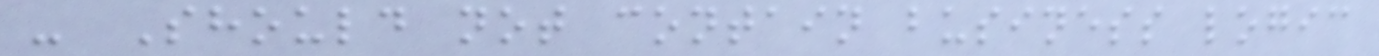- Should not contain business logic
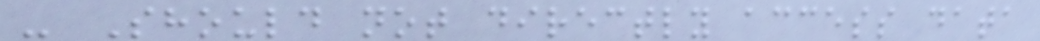- Should not directly access data
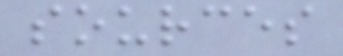sources
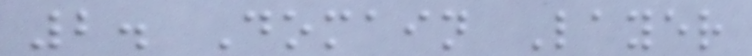2. Domain Layer
